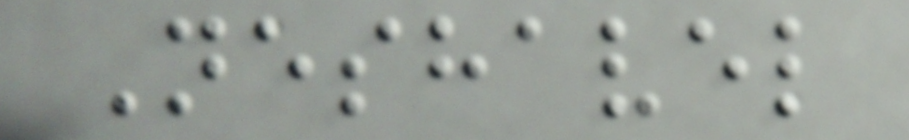Neshavel
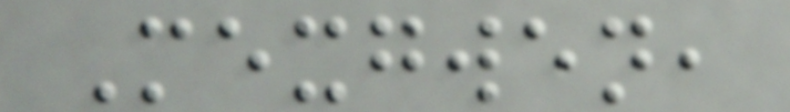Mexgwen,
